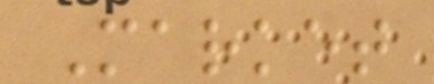Market
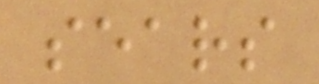sears
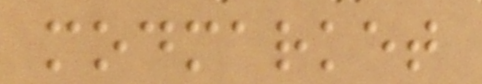modmarket
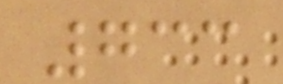733
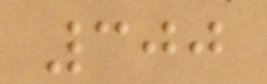300
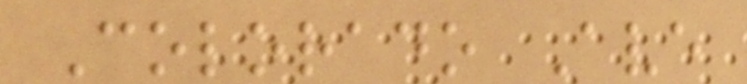Colorado Ave
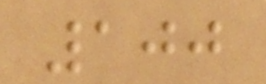100
